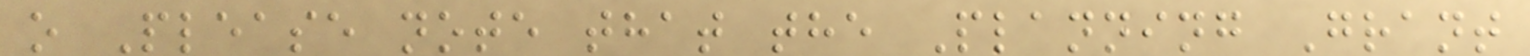o Please note that the Planning Grant
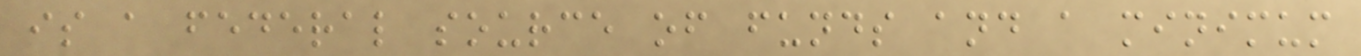is a federal source of funds and a minimum
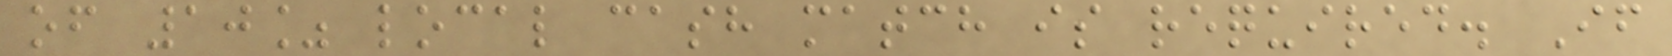of 10% local cash match is required. If
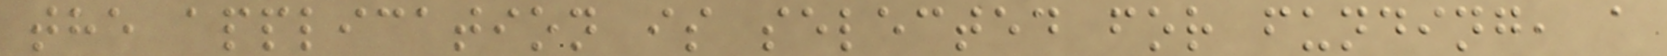the application is selected for funding, a
